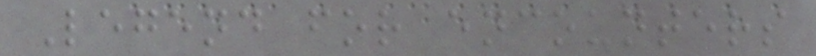Legend for encounters
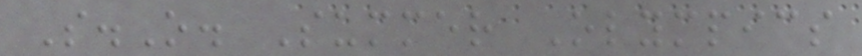S.O. Summer Olympics
